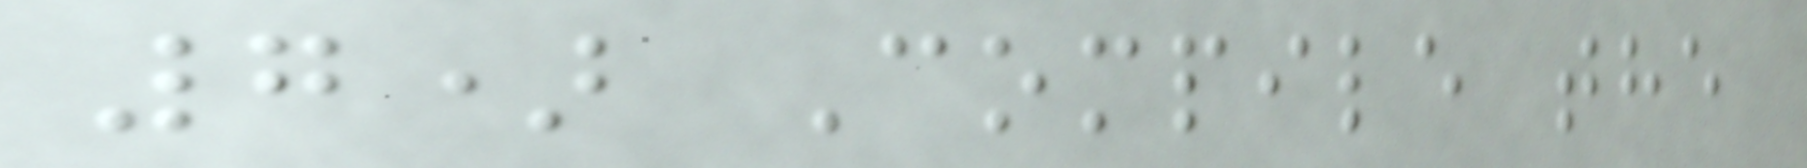7) Compile the
